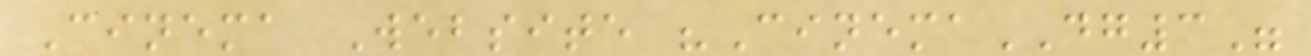Cinema Website "CinemaDG3"
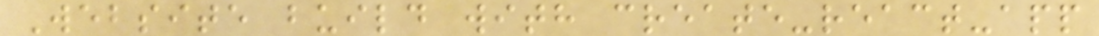Website build with create-react-app
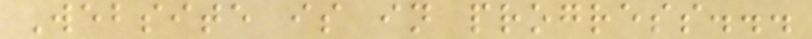Website is in progress...
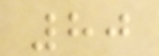80
